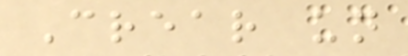Crear un
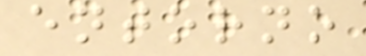entorno
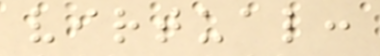virtual:
